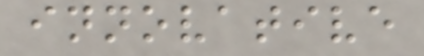innovative
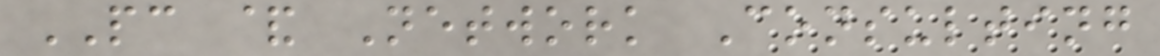PC & Network Consulting
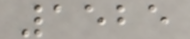1525
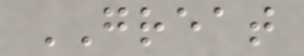GREAT
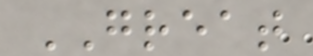GREAT
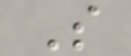S
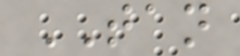TAN
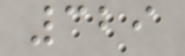329
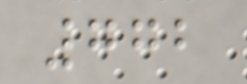772
